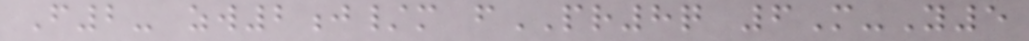F2- zw2j/m fPR8q 6M-Y5
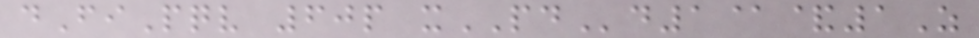dFiPqv 60p xPDd1@&1Z
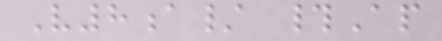V8a/ #Ap
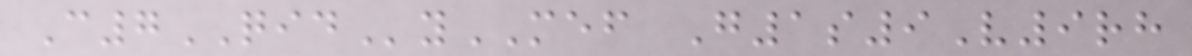C7QIDyMEF G1s9V9rh
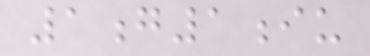1g1iu
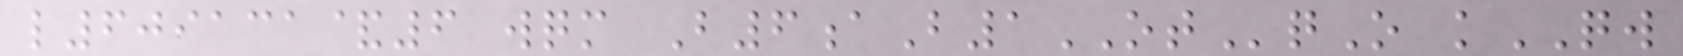l609131&6 wqm B6aB1OTqO kQW
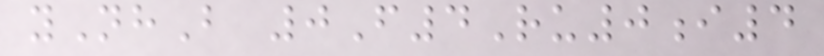yNhB 0F4Ru0i4
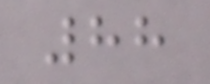88
